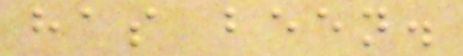has been.
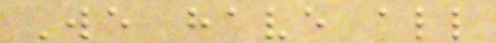We have all
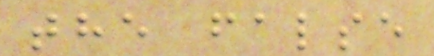the false
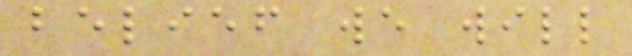belief we will
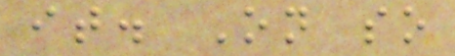it. On so
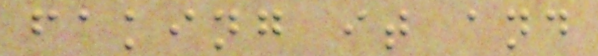faking it and
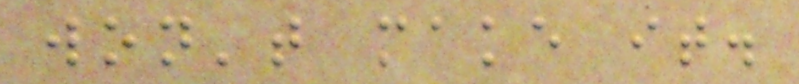won't make it.
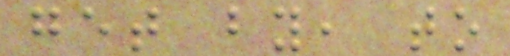get by, to
